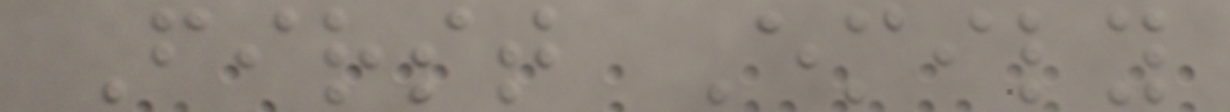First Emily
